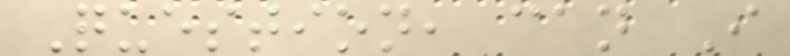Question, can I
